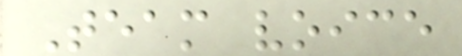Team voice
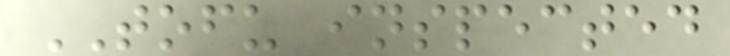TOFU inspected
